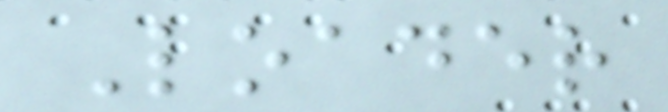Loader
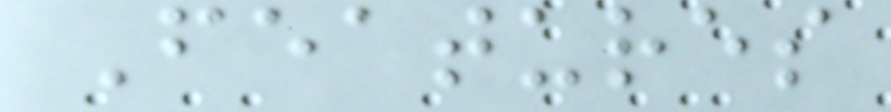Features
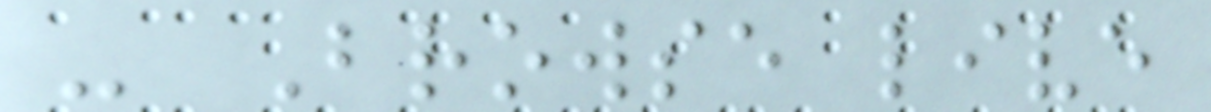- Browse live
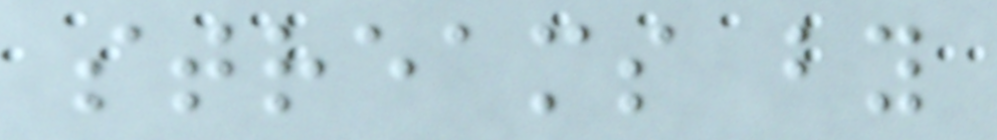streams by
